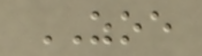ZOE
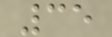35
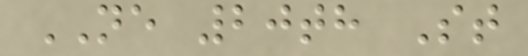NE 20th St
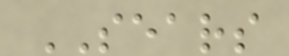SEARS
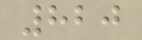820
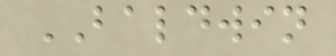BALDWIN
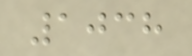1038
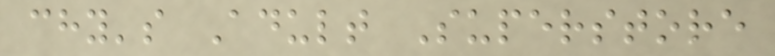chy's Adult Superstore
